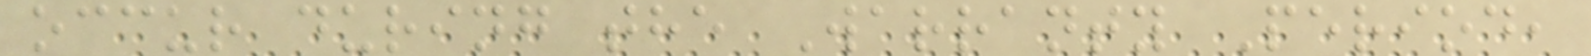occur during the Warranty Period,
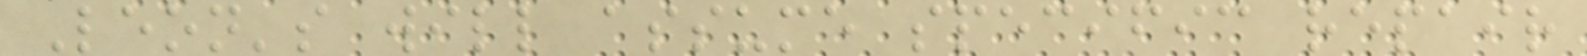Leon's will assume specific repair
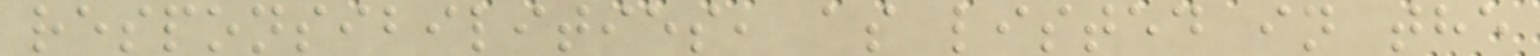responsibilities, as listed in the
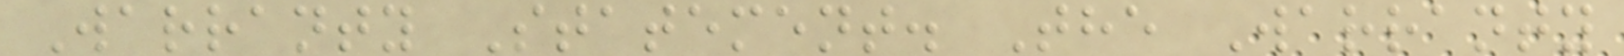Warranty Statement. The Warranty
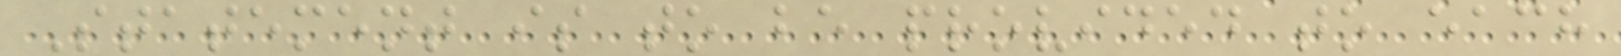Statement is to be provided to each
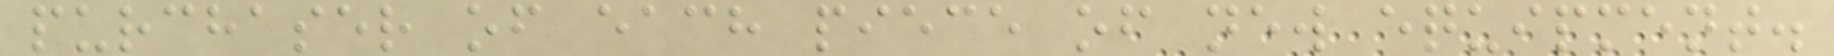purchaser of each piece of new equipment.
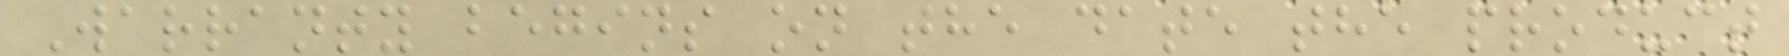Warranty begins on the date the product
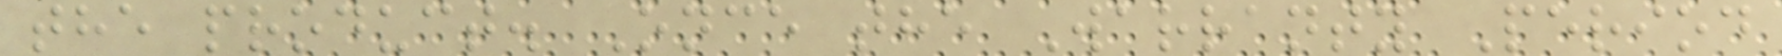the product. Once the Warranty Period
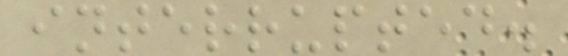interrupted.
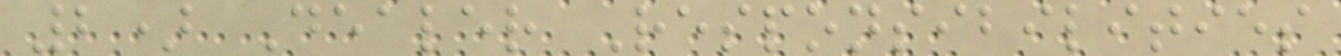2) Dealer Responsibilities
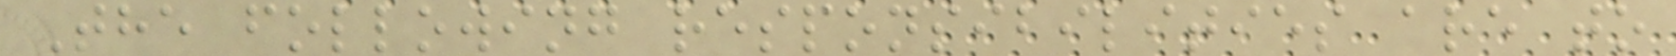The following responsibilities are to
